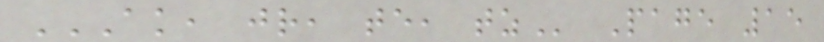AK, JR, TE, TZ Page 15
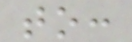to:
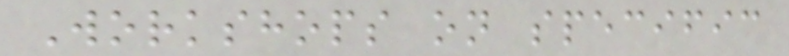Workshops on specific
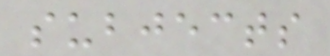subjects
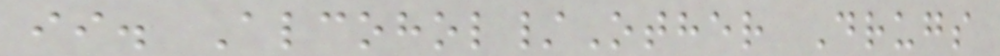ii. Alcohol/Other Drugs
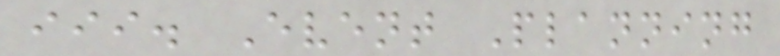iii. Event Planning
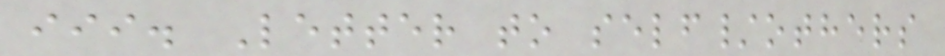iii. Letter to self/others
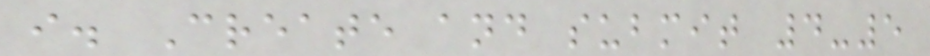i. Create and submit 4-5
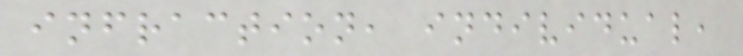infraction, individual,
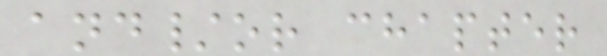and/or chapter
